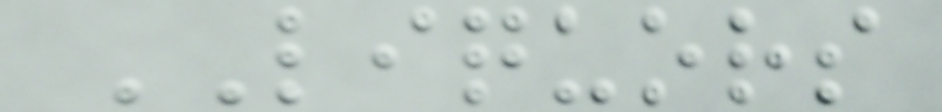LIQUORS
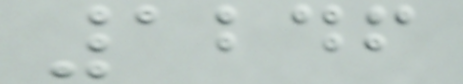1246
